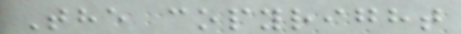The copyright
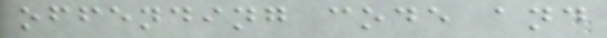offending code and
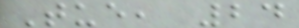Tue, 24
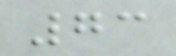73
